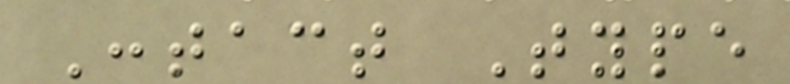Contact Type
